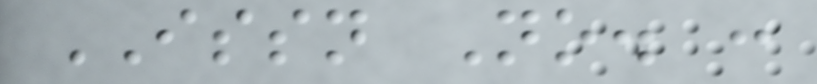ISSN No. :
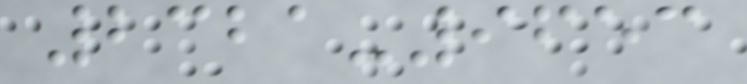2321-9653
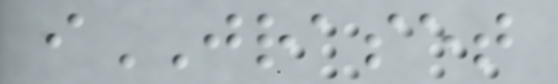iJRASET
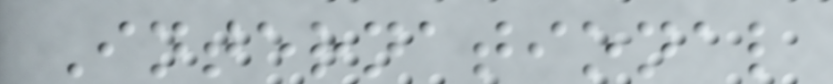International
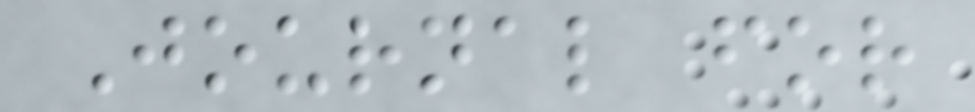Journal for
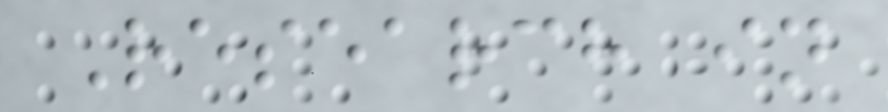Research in
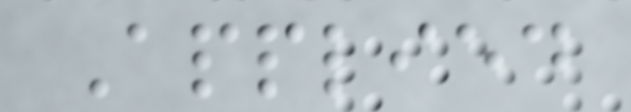Applied
